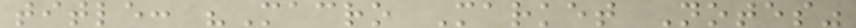title: "Macro Market Notes"
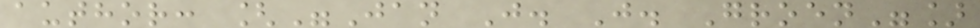author: ["Jan J. J. Groen"]
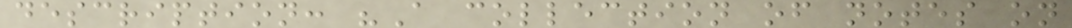description: "A collection of notes on
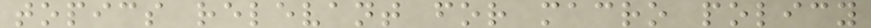topics relevant for macro policy
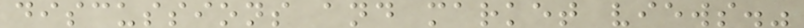discussions and market views."
